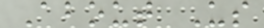About Us
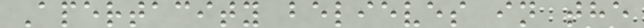Apertacity believes in the
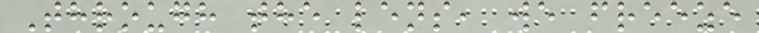Through the lens, we freeze
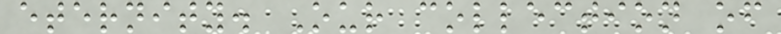eternity. Our collection of
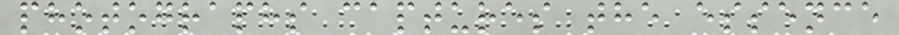photographs captures the essence
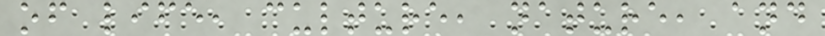of life, culture, nature, and
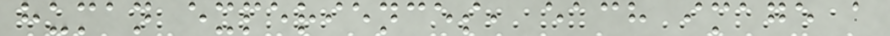human experiences, each image a
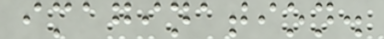imagination.
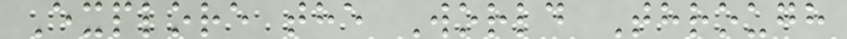Explore the World Through
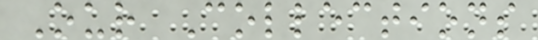Our Collections
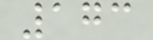173
